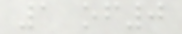1 of0
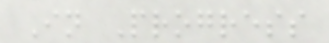In Progress
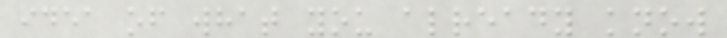idea of what you already know
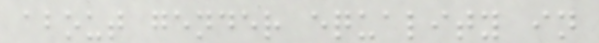about gender equality in
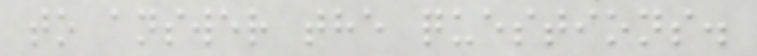to answer the questions.
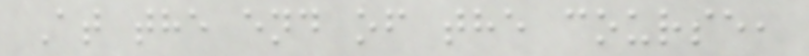At the end of the course,
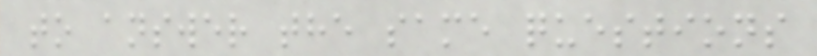to answer the same questions
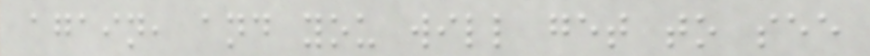again, and you will get to see
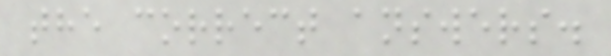the correct answers.
